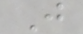J
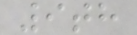9th
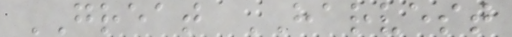GREAT HARVEST
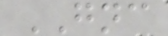GNC
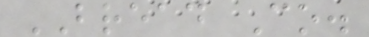BREAD Co.
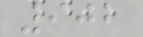902
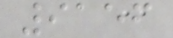9156
